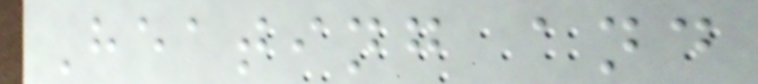Heating and
